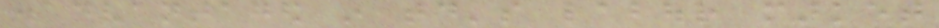disadvantaged in today's labour market
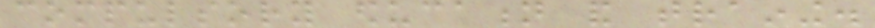compulsory education and training.
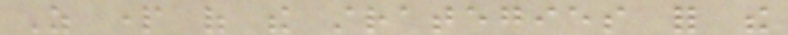As part of the strategies for the
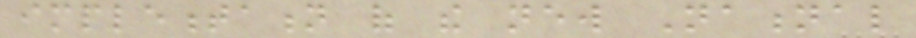implementation of the new National
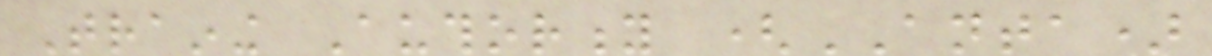Training Authority (ANTA)
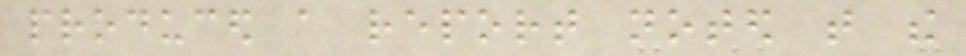produced a report noted that the
